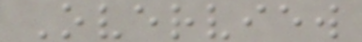Overview
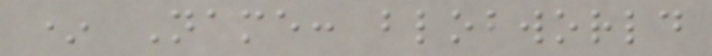* Name: blobworld
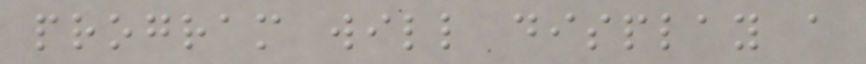program will display a
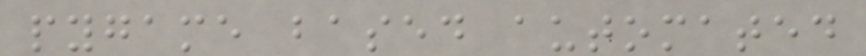pygame based automated
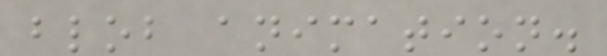blob animation.
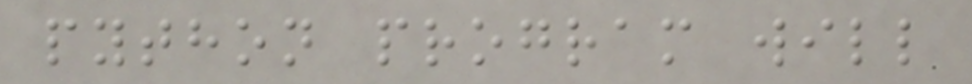python program will
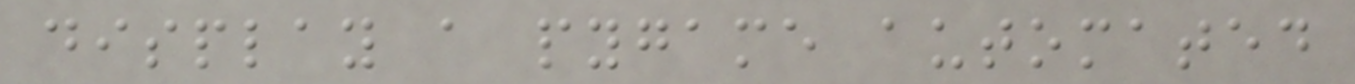display a pygame automated
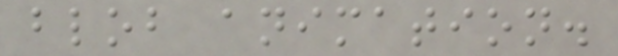blob animation.
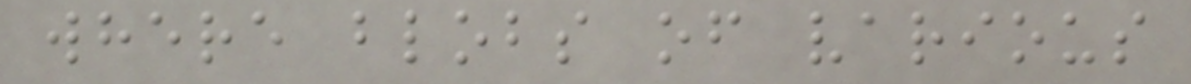where blobs of various
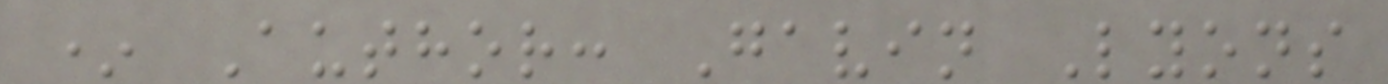* Author: Gavin Lyons
